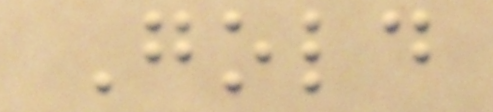Gold
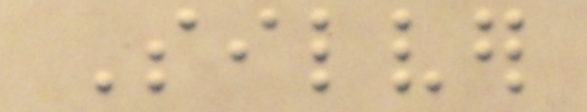Silver
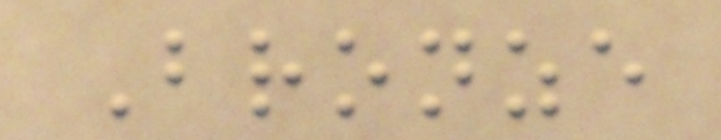Bronze
